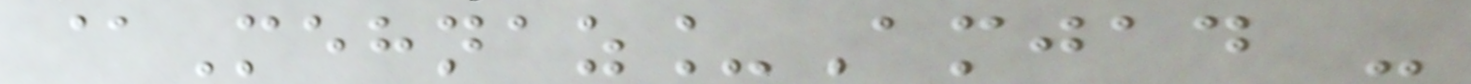@Mehnaz_Amjad -
